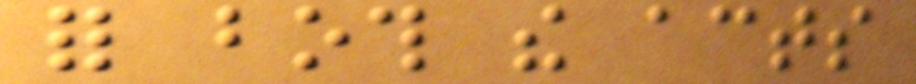for both the acts
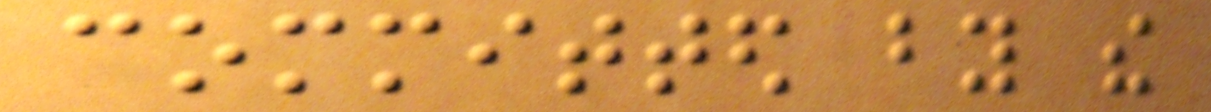committed by the
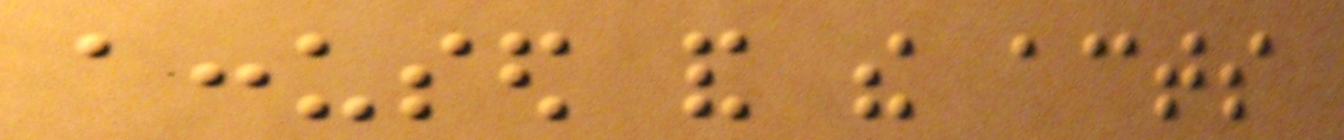accused and the acts
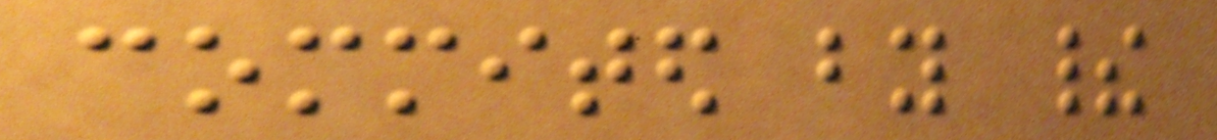commited by their
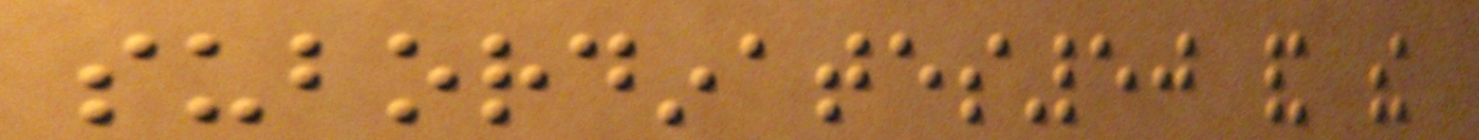subordinates50 and the
